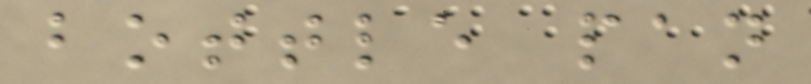bottle pan
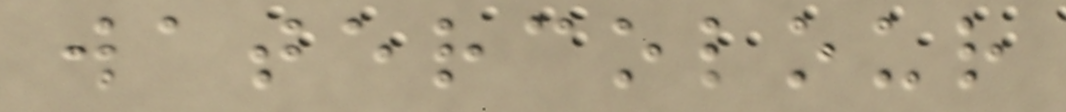watercolour
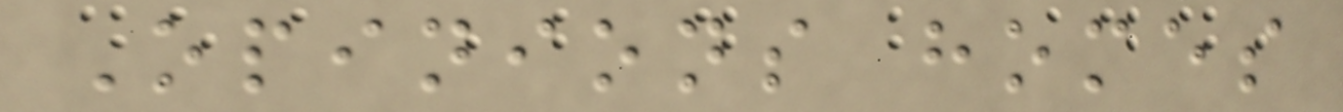Opinions homes
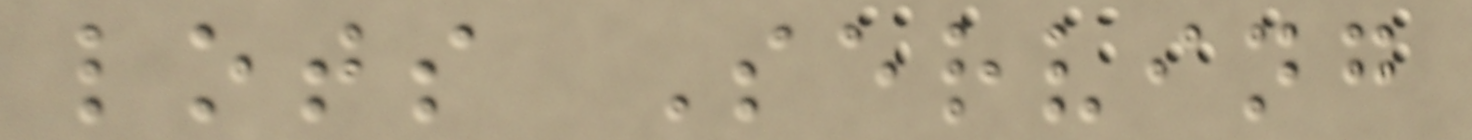lots Serving
